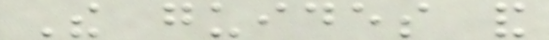The guides and
